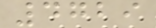4729
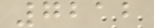7212
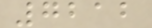7212
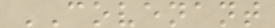COVENANT
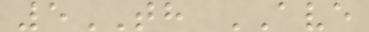5TH AVE
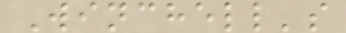Winchell's
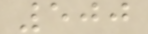500
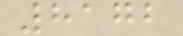8172
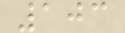103
